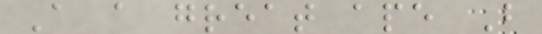A a great ape B
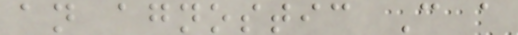an agnostic C a
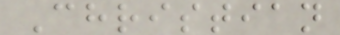Christian
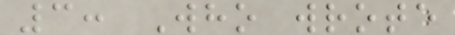3: Who wrote
